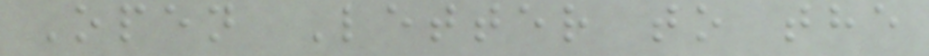Open Letter to the
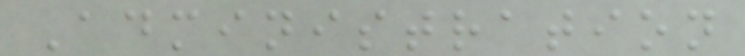Administration
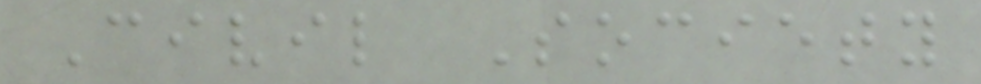Civil Society
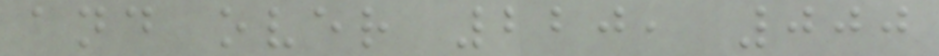and over 220, 000
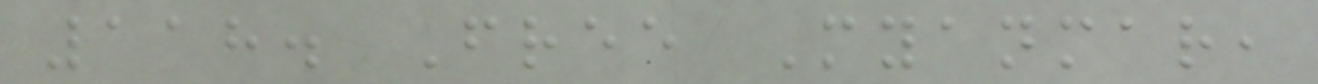118. Free Myanmar,
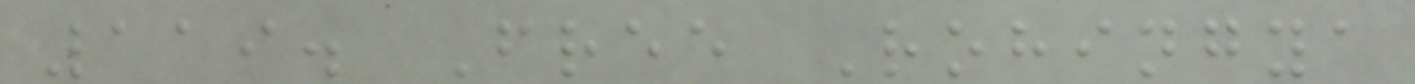119. Free Rohingya
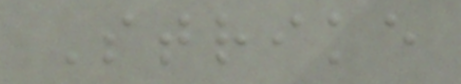Strike
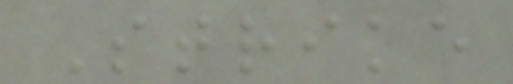Strike
